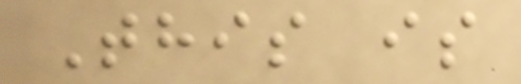This is
